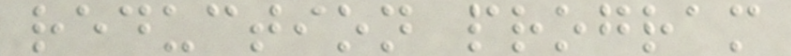reduction program
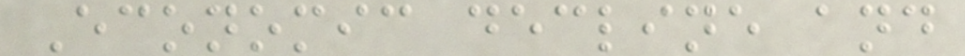Economic decline and
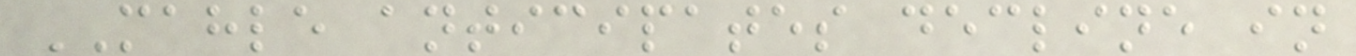MAHLE anticipates decline in
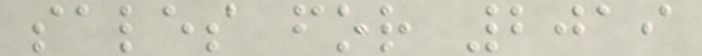sales for 2019
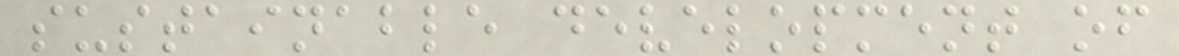sustainable development of
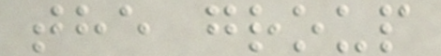the group
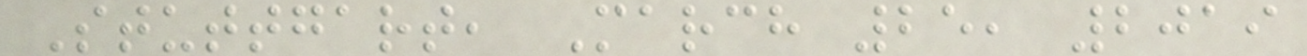Stuttgart, March 25, 2019
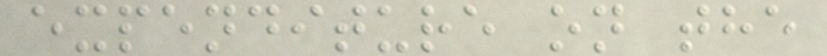expenditure on the
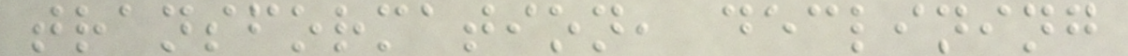transformation, declining
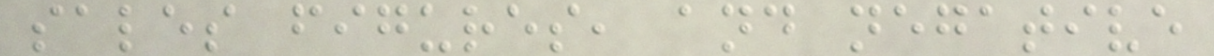sales figures, and negative
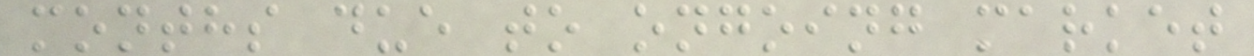months due to ongoing market
